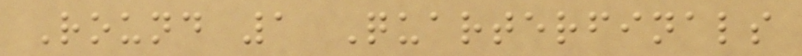Round 1 Quarterfinals
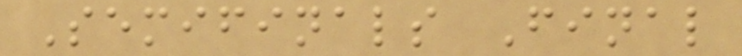Semifinals Final
